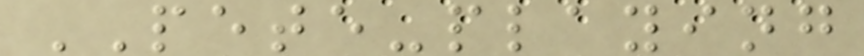PETE-playing
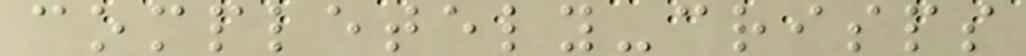completely-crisps
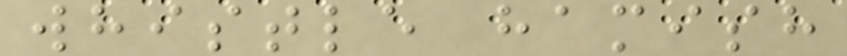whistle hamish
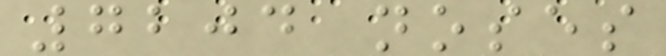7204 noses
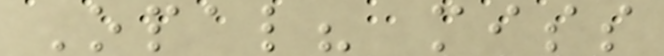Opal? miss
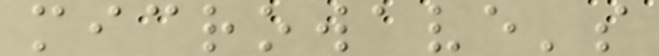microwave's
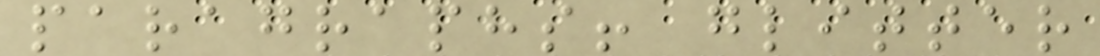paragraphs! glitter
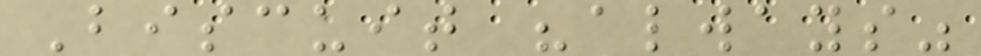Biscuit "always"
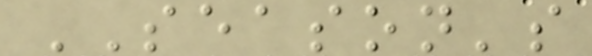SEASON's
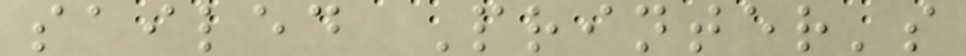sailed Printer's
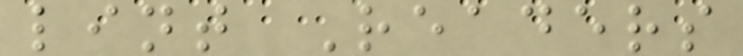lint Readers
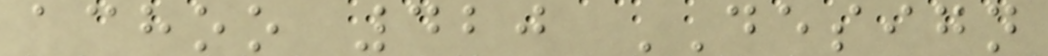achoo 420 DESIGN
